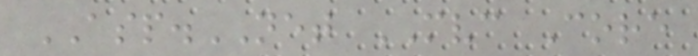ASP.NET MVC Core
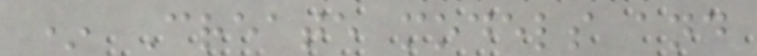* Create models and
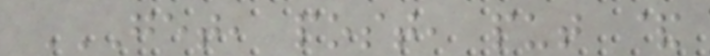GET, POST, PUT &
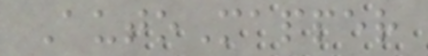AutoMapper
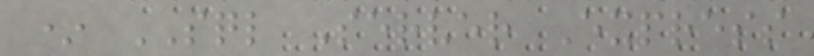* SQL Server Express
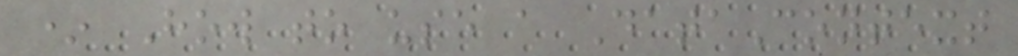* How to use a DataContext
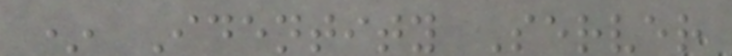* Identity Server
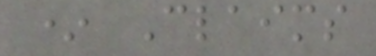* Claims
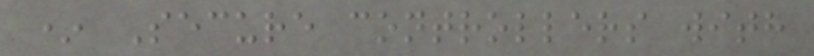* Secure controllers with
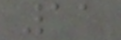11
